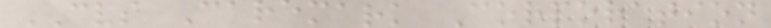CVS Caremark Corporation
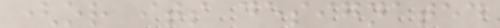(or its designated
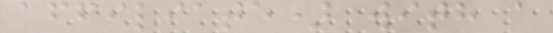affiliate) with a
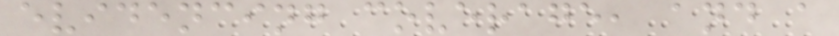evidencing coverage, and a
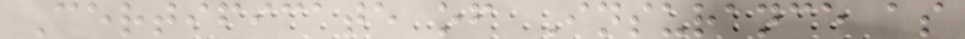Certificate of Insurance as
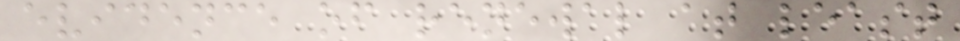evidence of renewal at least
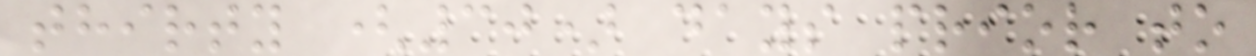thirty (30) days prior to
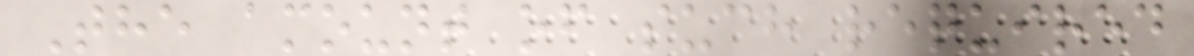The amount of such required
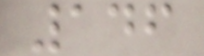146
